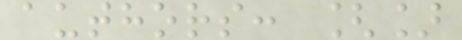authors: []
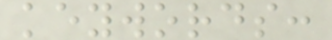keywords:
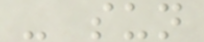- sun
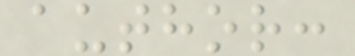author:
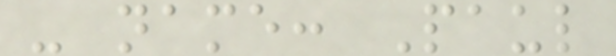- name: Paul
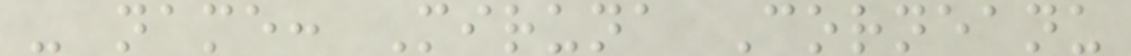- name: Miruna Corneanu
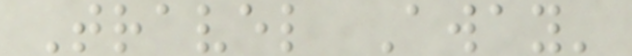Travel Away'
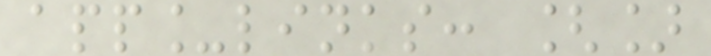app_links: []
